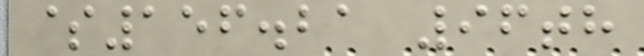$156.21 96th
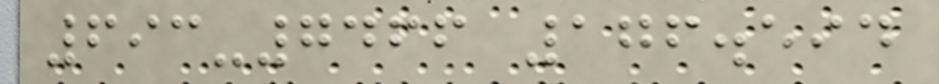693-7466 176.594
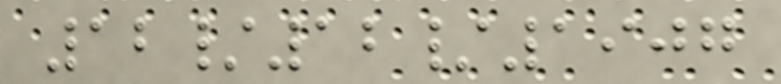12/12/1907
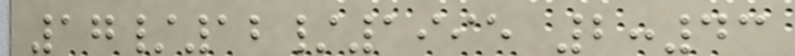17/12/1995 2:43
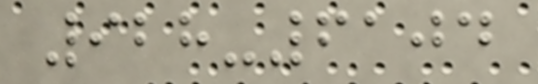928-6104
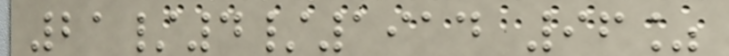21/4/1914 96%
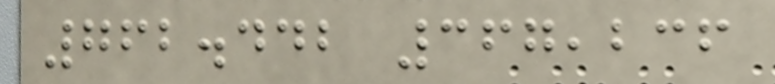762.442 367,236
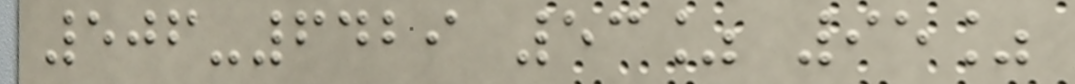506-6429 53% 95%
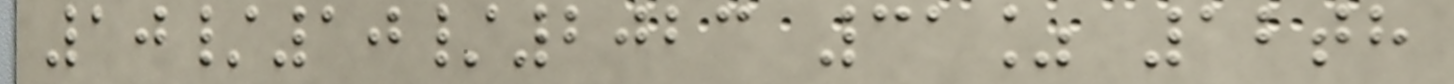10/10/2023 31% 12th
